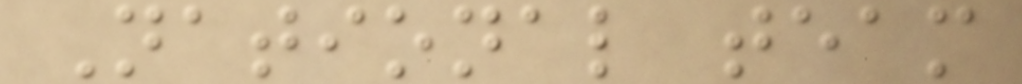National team
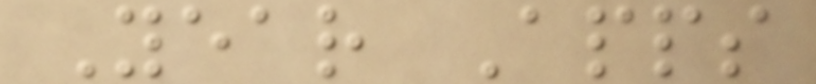Year Apps
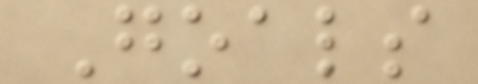Goals
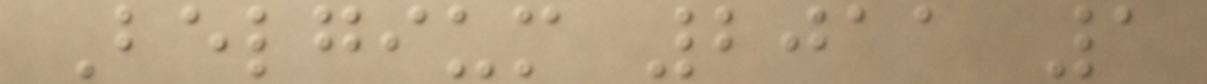Belgium 2011 1
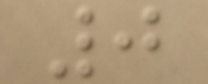0
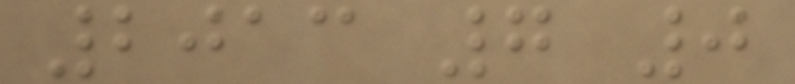2013 7 0
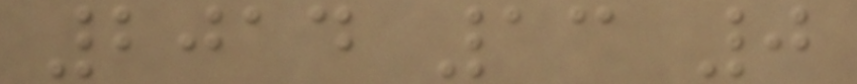2014 13 0
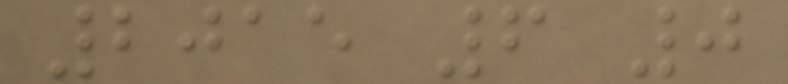2015 6 0
